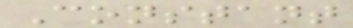Constant
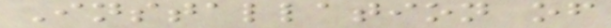Installation of
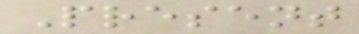Present
